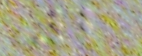2
